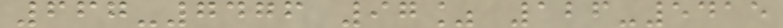667-7476 97% 126-5415
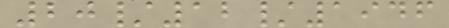20/12/1946
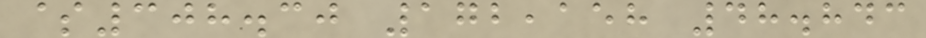$308.30 172,158 48.843
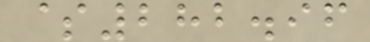$282.96
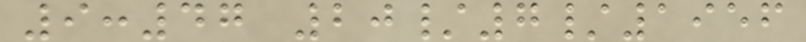9:47 20/7/1956
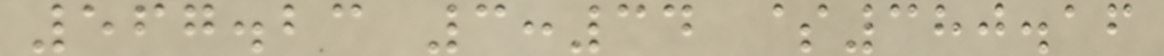567.23 3:34 $380.16
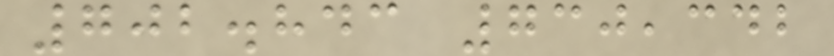702.843 730,342
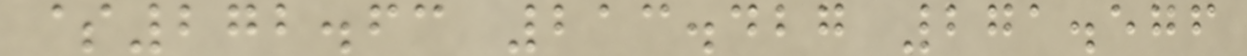$272.63 213.427 271.576
